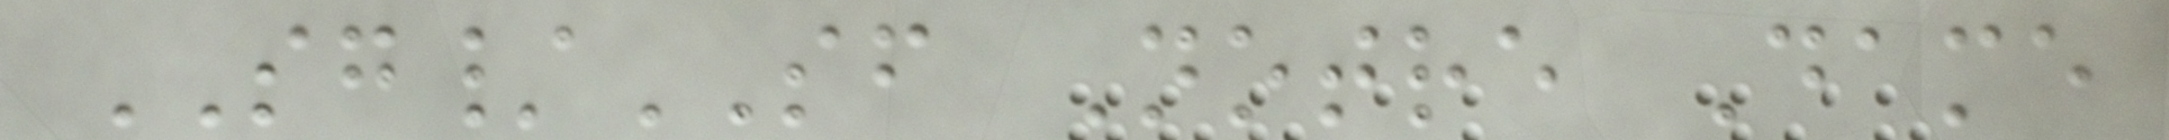SG/SF Notre Dame
